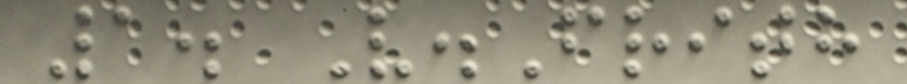1. V.Frith
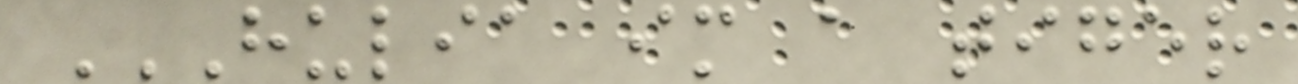HULIA IM A TIGER
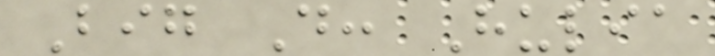Big D: Hulia
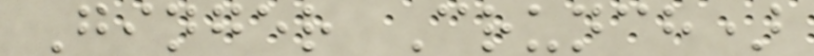Ginger Crunch)
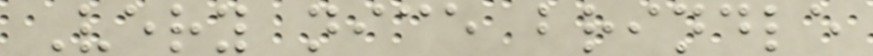Very nice brindle
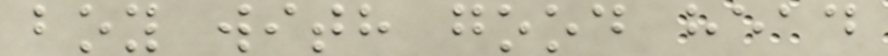boy with good head
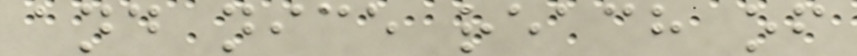and nice reach of
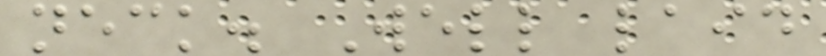neck. Well laid
